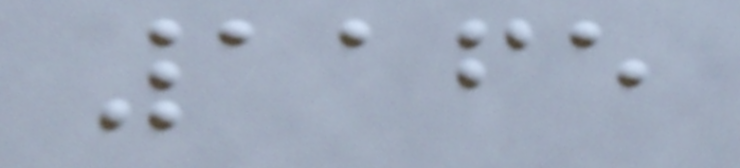1165
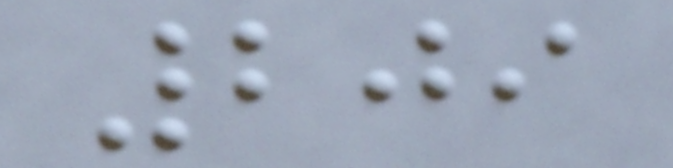209
